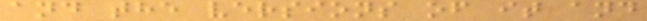and the versions of it and
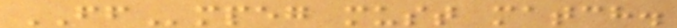FFmpeg must match.
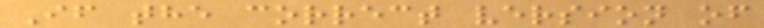If the correct version of
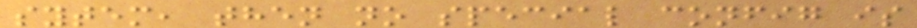sytem, then no special config is
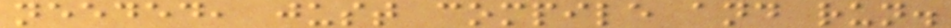needed, just compile and run.
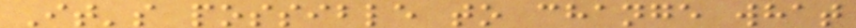It's possible to change what
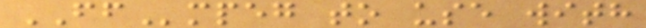FFmpeg to use with
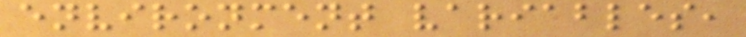environment variables,
